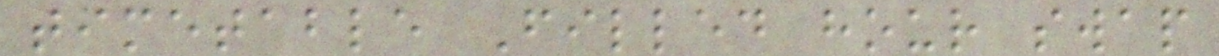timetable Filled hour swap
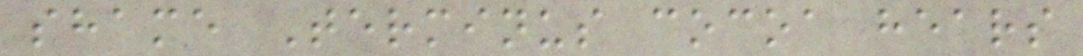shame Terminus cocoa hears
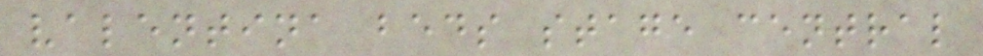valentina beds stage central
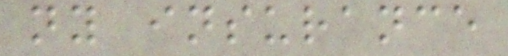ny insurance
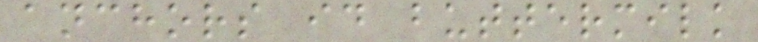anchors id buttermilk
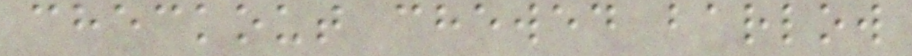checkout chewed barlow
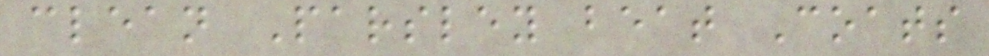clean Parsley beat Coats
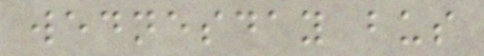wednesday bus
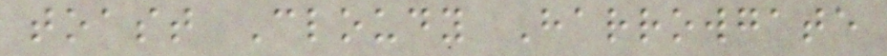toast Cloudy Harrowgate
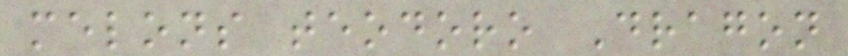melons teodoro Dragon
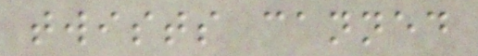twists canned
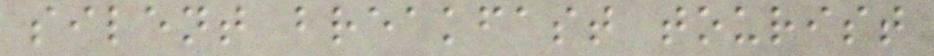silent breakfast tourist
